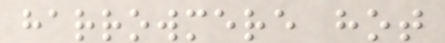harrowmere hot
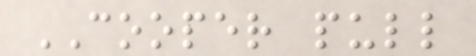COOPER pull
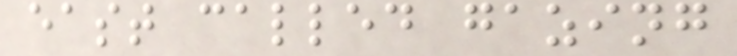east called gazing
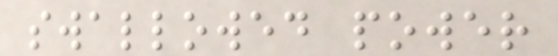swallowed power
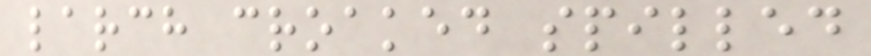larch croaked spilled
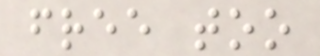free too
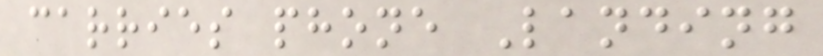carries phone Landing
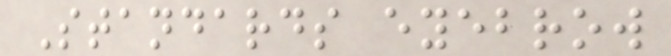Standards eyebrow
